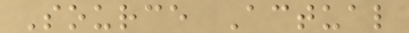Source Actual
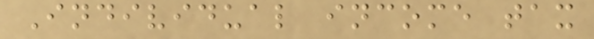Individual income tax
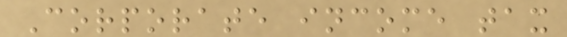Corporate income tax
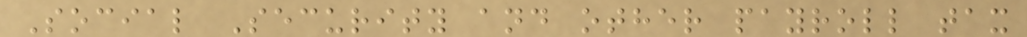Social Security and other payroll tax
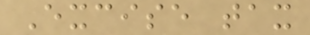Excise tax
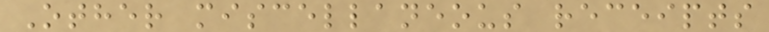Other miscellaneous receipts
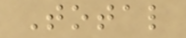Total
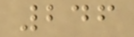246
